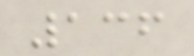136
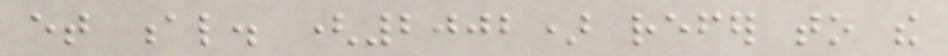et al. (2002) refer to the
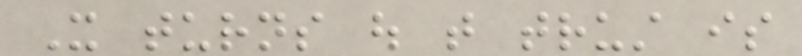It turns out that trust is
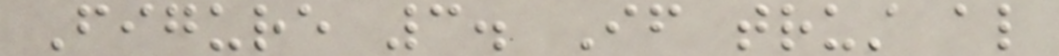Figure 3. If trust also
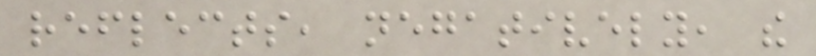reflects, negatively, the
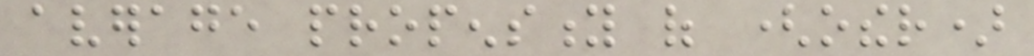average propensity of (other)
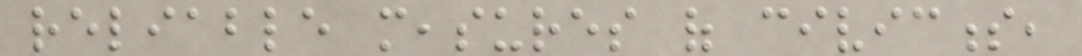reliable measures of civicness,
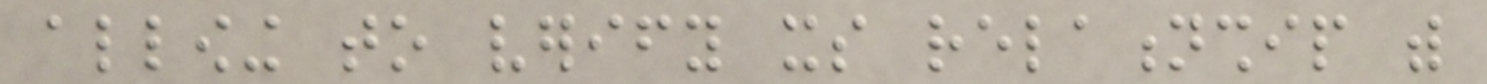allowing to verify its relationship with
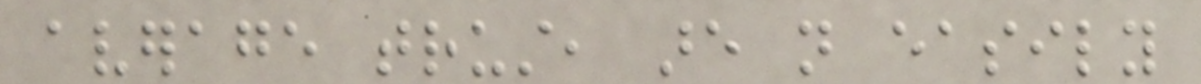average trust, are not easily
